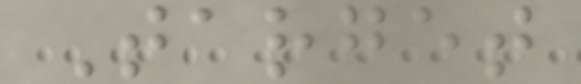Target
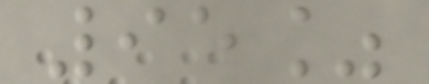95%
